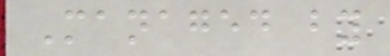Managed by
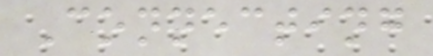Connecting
